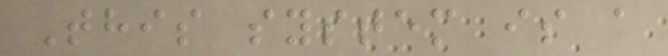This system is a
